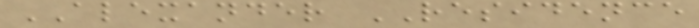ALEXANDER RESIDENCE
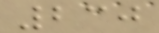230
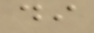di
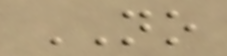NO
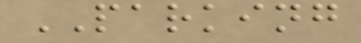PARKING
